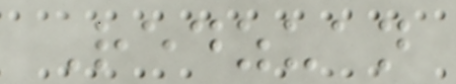Redzuan
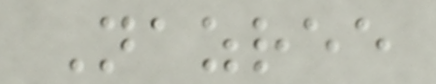Nazree
